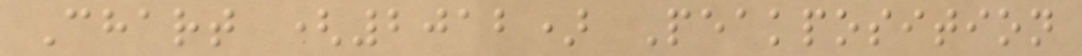Chart (2012) Peakposition
